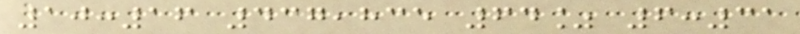10:16 437,835 64% 6:31
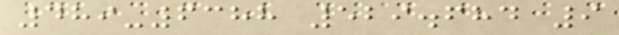489-6388 529.684 9
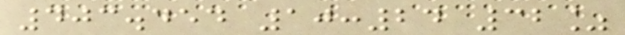403.454 10:24 32%
